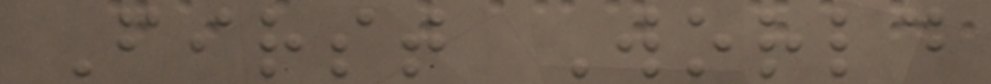First World
